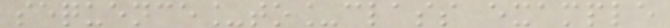sequence_to_class example
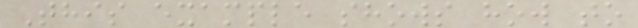This example shows how to
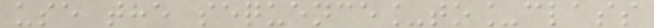use the sequence_to_class
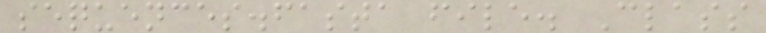sequences.fasta file. Class
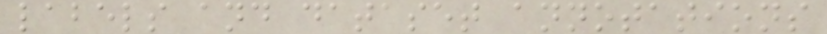labels and dataset annotations
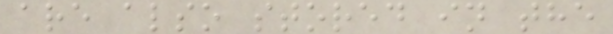are also stored in the
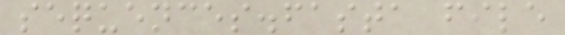sequences.fasta file
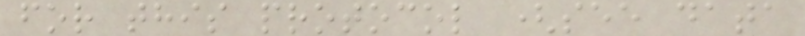for this protocol (see data
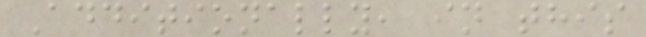Additionally, in this
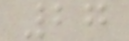27
